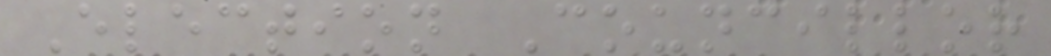Election Councillor
